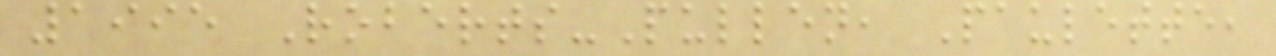1995 Roberts-Pullen, Paulette,
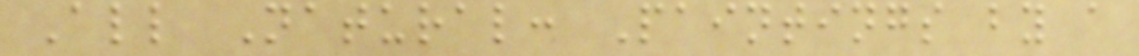All Natural: Paintings by a
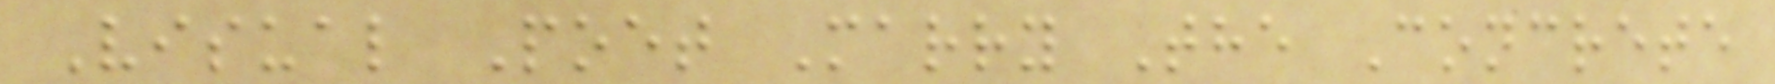Visual Poet Marry The Concrete
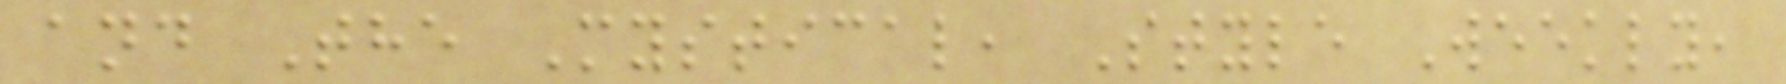and The Mystical, Style Weekly,
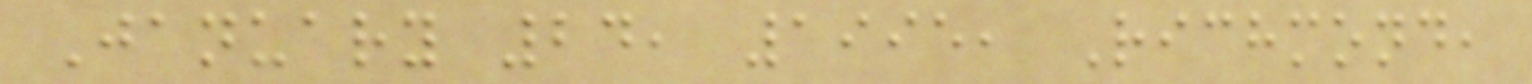January 24, 1995, Richmond,
